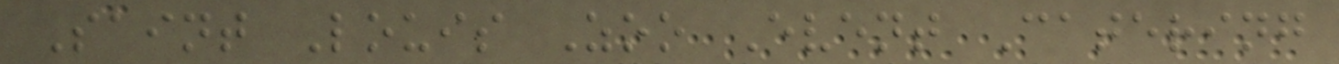Saint Louis Zoo Event Catering
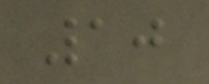10
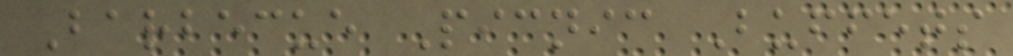Barbecue Picnic Buffets
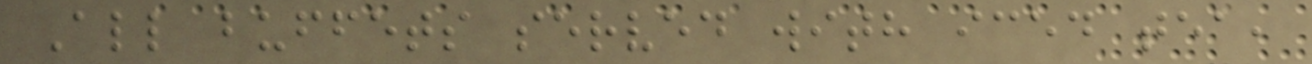All buffets served with iced tea,
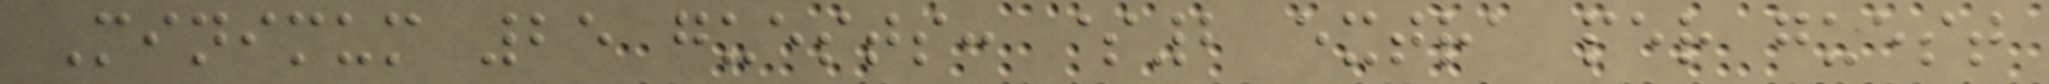Minimum 25 guests: $2 extra per guest
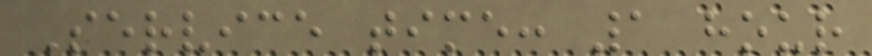Service time: 1 hour
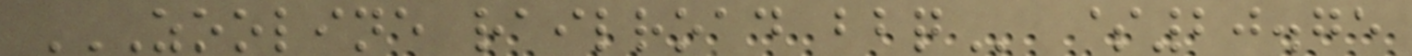ZOOLINE RAILROAD BBQ $20.75
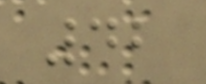42
